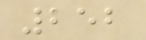252
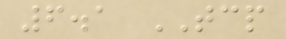6.1 TCP
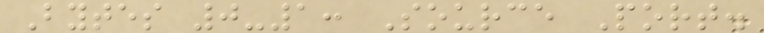Bytes 0-1: Source Port.
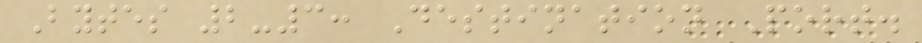Bytes 2-3: Destination Port.
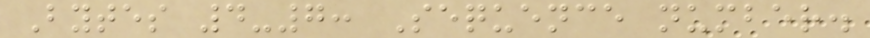Bytes 4-7: Sequence number.
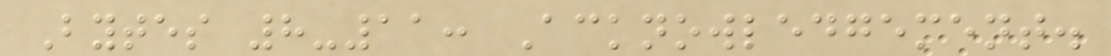Bytes 8-11: Acknowledgement.
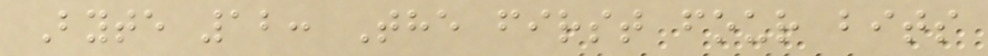Byte 12: The first four bits
